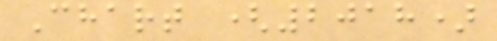Chart (2018)
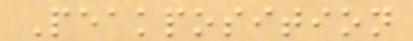Peakposition
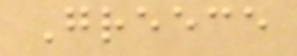Greece
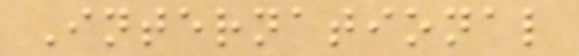International
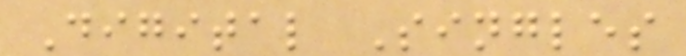Digital Singles
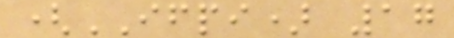(IFPI) 17
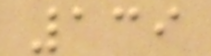139
